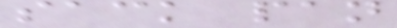sack pan
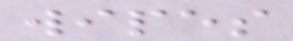wipes
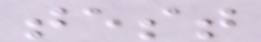test
